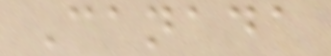Canada
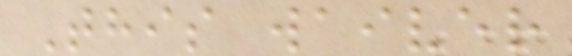This waiver
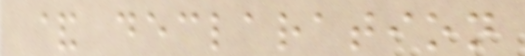& declaration
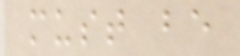must be
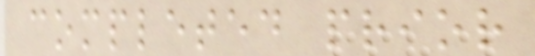completed prior
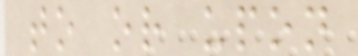to or upon
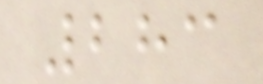283
